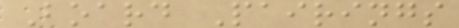Board Pairings
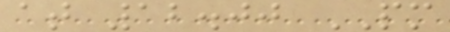at 12.00 PM
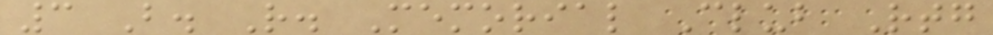3 B. R. Memorial Club Rtg
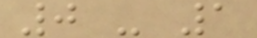0 - 1
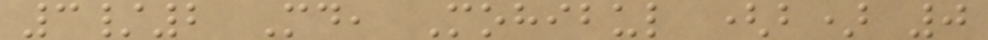3/2 Md, Mohibul (b) 0
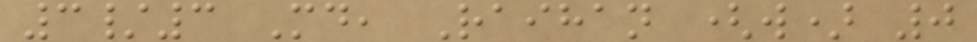3/3 Md, Raihan (w) 0
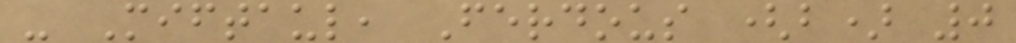- Miftaul, Ferdous (b) 0
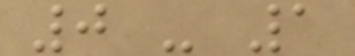0 - 1
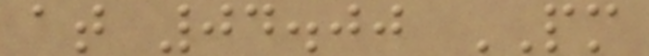at 04.00 PM
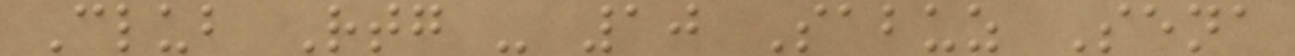Club Rtg - 10 Sabuz Sena
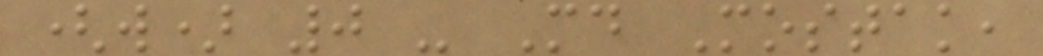(w) 0 - Md Mostak,
